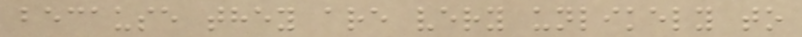because they are very unlikely to
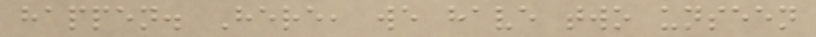happen. Here, we have two unseen
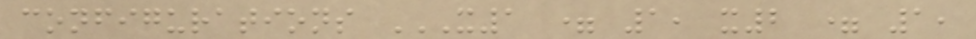configurations X1 = 1, X2 = 1,
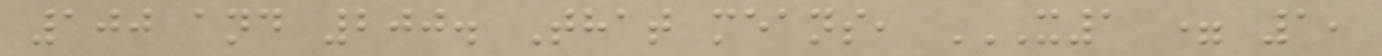100 and 200. That means, X1 = 1,
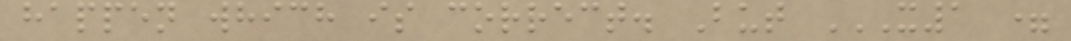happen which is correct. But X1 =
